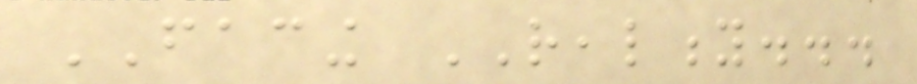FACING REALITY...
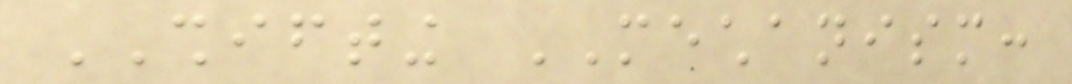SHIFTING MECHANISM:
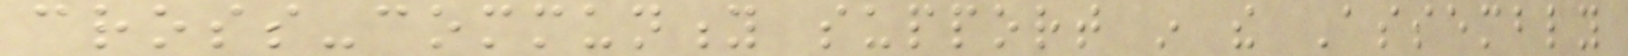cross-community support in the Assembly
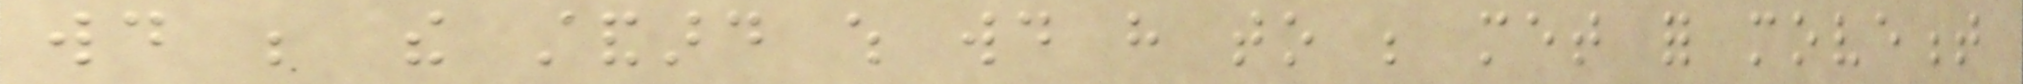would be the standard which would have to be met for movement
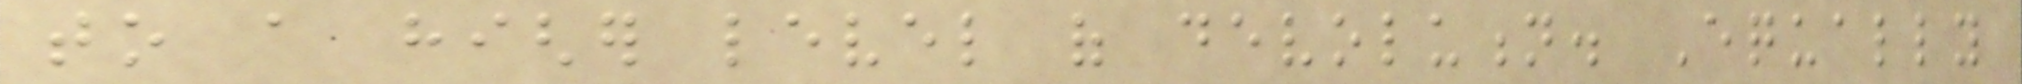to a higher level of devolution. Equally
